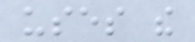uses the
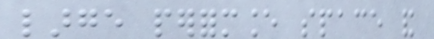large performance space and
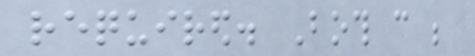required. Both can be
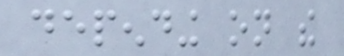depending on the
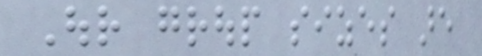Our group sizes are
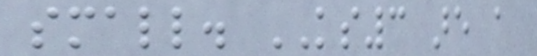small. KS3 are a
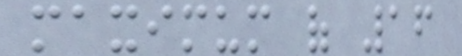maximum of 16
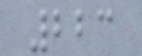223
